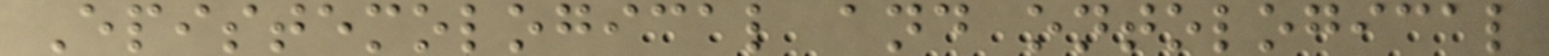Epistemological and ontological
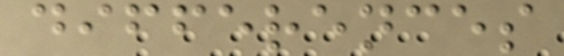differences
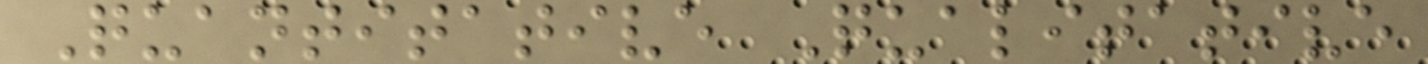Quantitative Qualitative
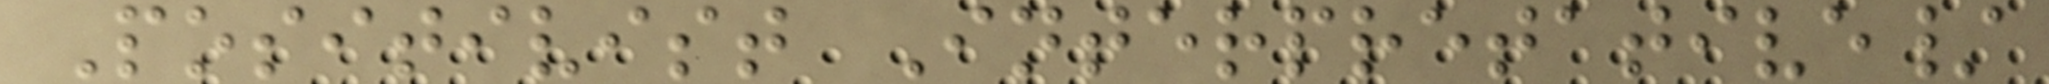Positivist Interpretative/
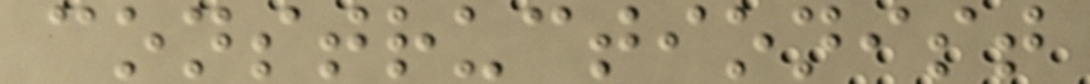constructionist
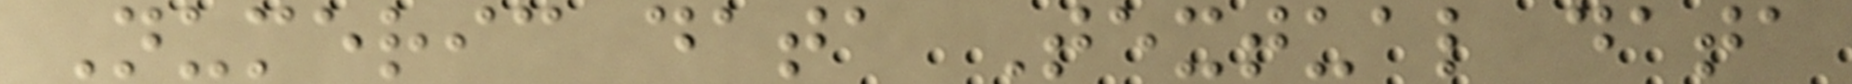Numeric data Textual data
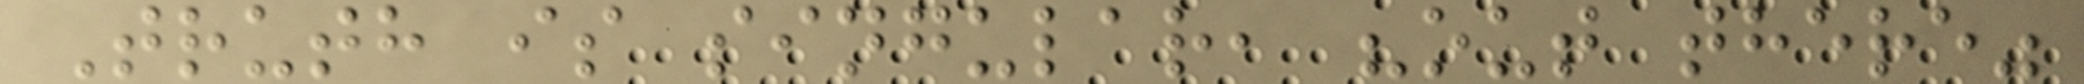Truth is singular, "out there"
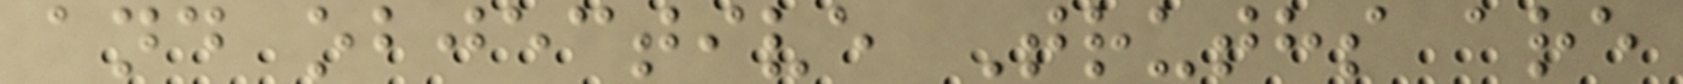and objective Truths are
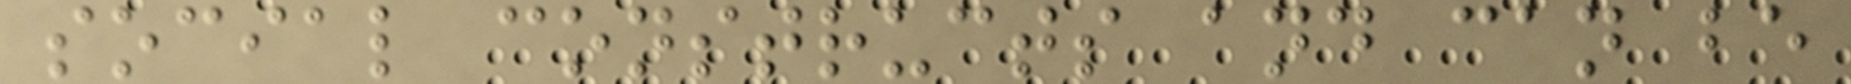social constructs and can be
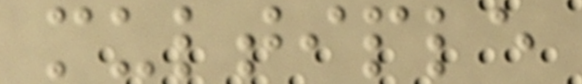multiple
